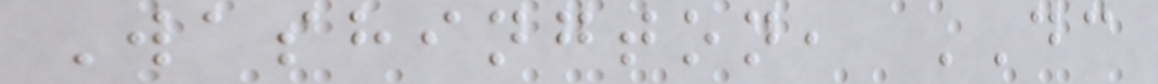Washington, DC
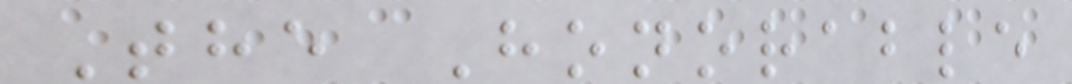The Honorable
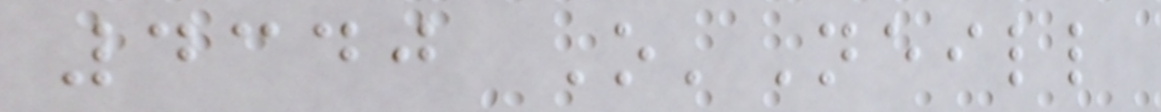4340 O'Neill
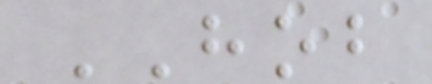HOB
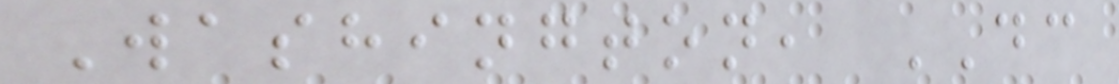Washington, DC
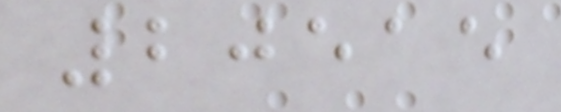20515
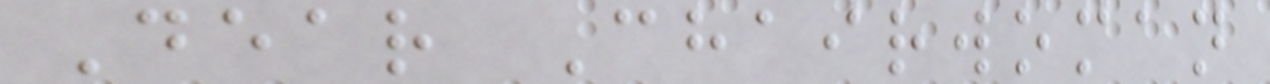Dear Chairwoman
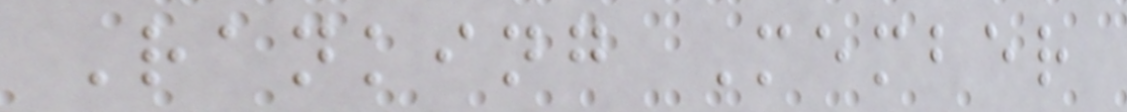Ranking Member
